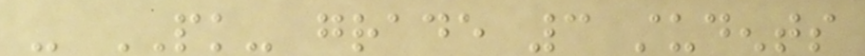- PK- grade 3 students
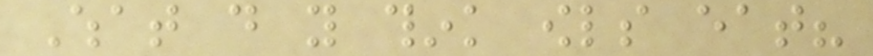What do you think owls eat?
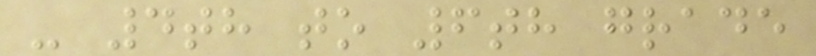- 4th to 6th grade
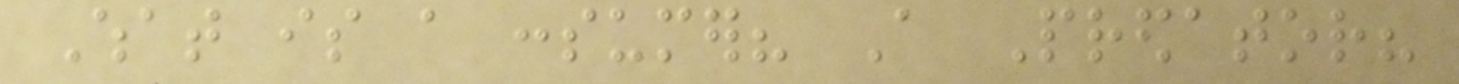What is a consumer? A Predator?
